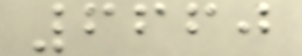6660
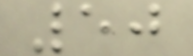50
